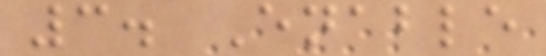3. Enable
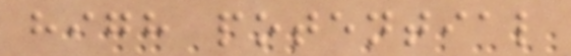high potential
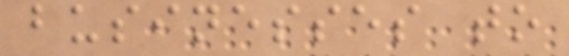businesses to
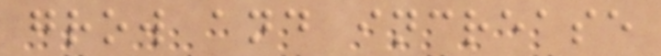grow and increase
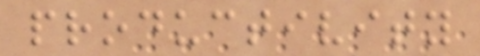productivity
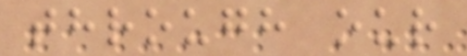through our
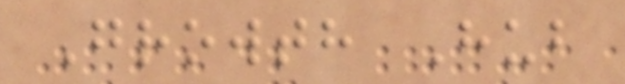Growth Hub
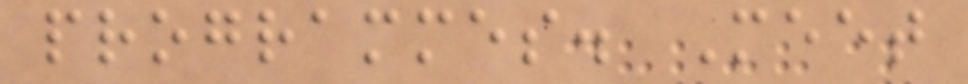programmes. Meet
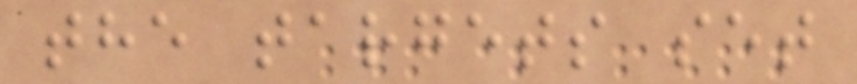the targets set
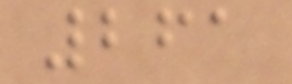261
